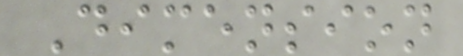Dimension
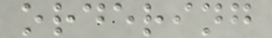ordering
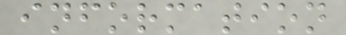information
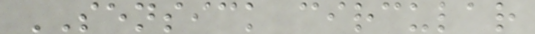SENSICK circular
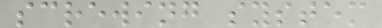screwing system
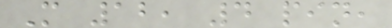M 12, 4 pin,
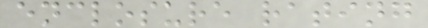enclosure rating
